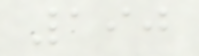190
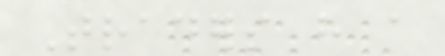Traders have a
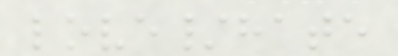love/hate
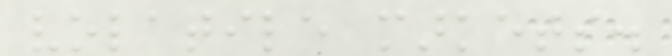volatile markets.
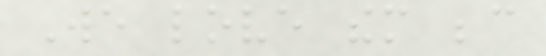We love them because
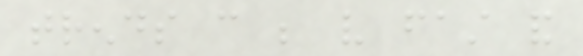trends can be very fast and
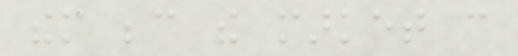them because the market can
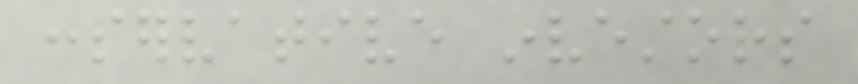conservative investors
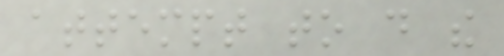attempt to do the
